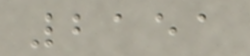2151
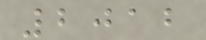2012
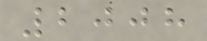2008
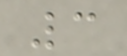3
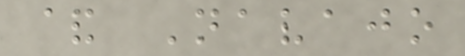& Navajo
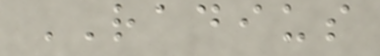RADIUS
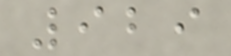929
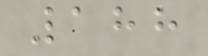188
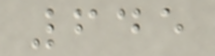645
